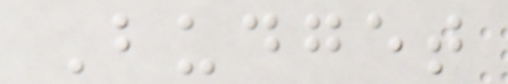Budget
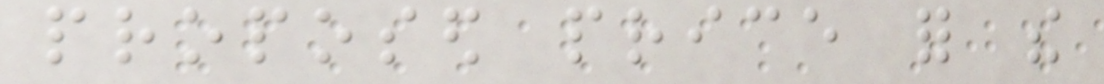proposed price for the
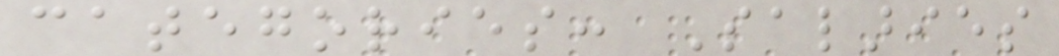categories: Salaries
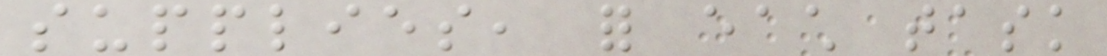supplies, for each task
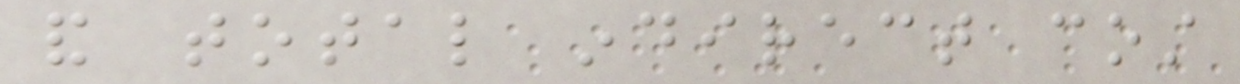and total indirect cost
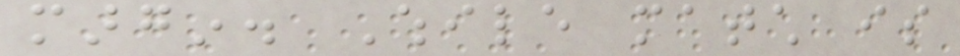margin. While match is
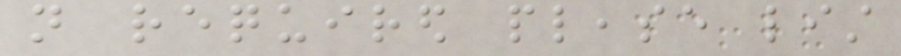not required please list
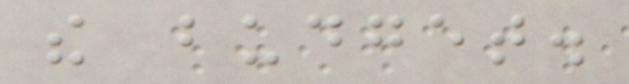the budget.
